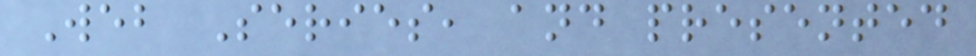Web Series, and presented
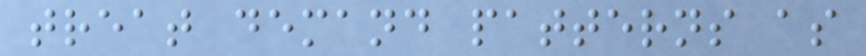treat demand patterns as
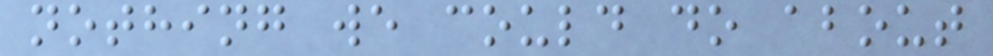nothing we could do about
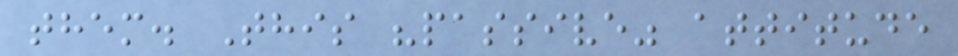them. This "passive" attitude
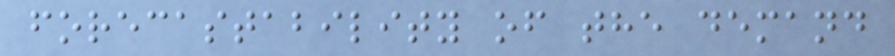forecastability of the demand
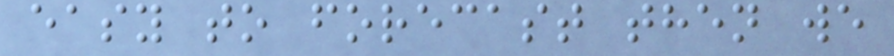easy to forecast then we
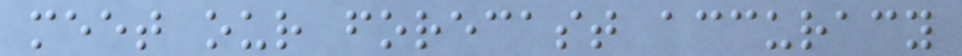meet our forecast accuracy
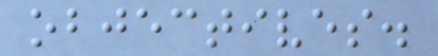objectives.
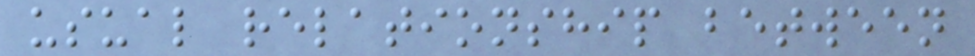usual relationship between
